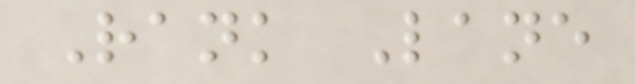Rank Lane
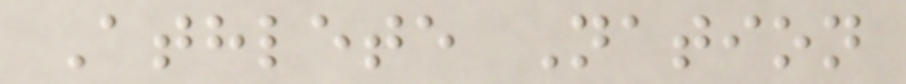Athlete Nation
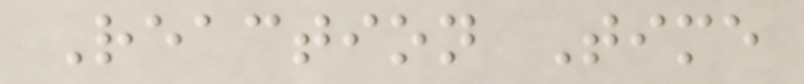Reaction Time
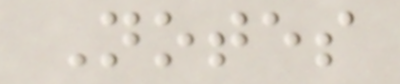Notes
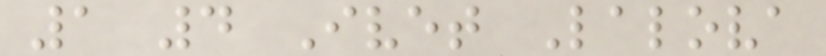1 4 Ivet Lalova
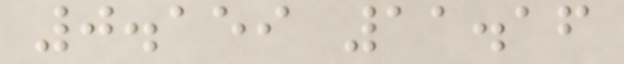0.159 11.16
